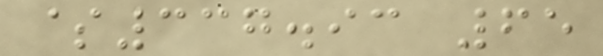$337.93 65
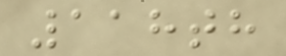118th
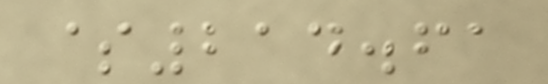$214.61
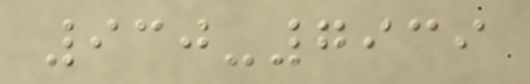930-7939
